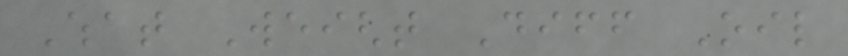What Weight Diff Oil
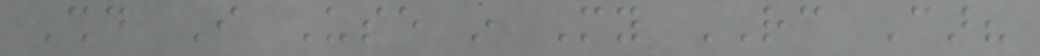Should I Use in My RC Car?
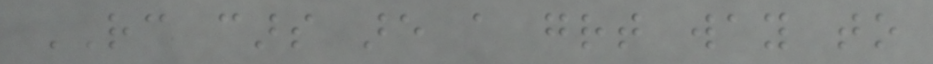RC cars are a great way to
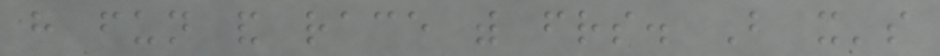have fun and race with friends. But it's
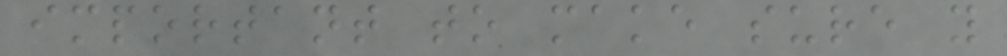important to make sure you
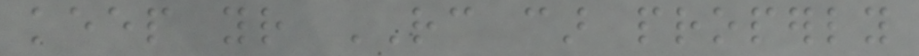keep your RC car properly
